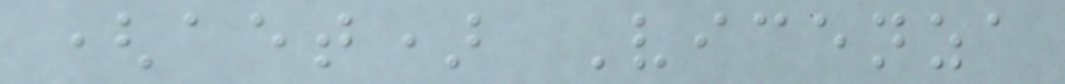(aet) Vicenza
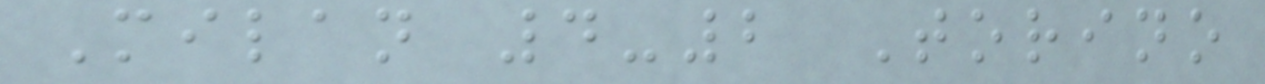Milan 4-2 Torino
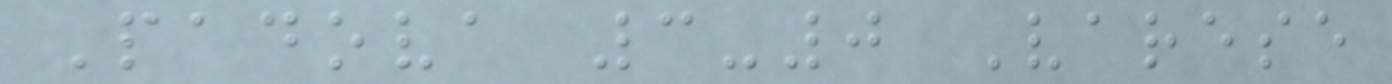Padova 3-0 Varese
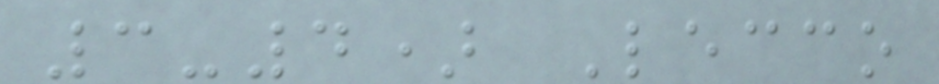3-4) Lecco
